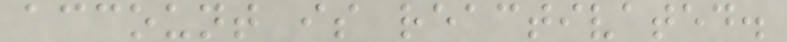account is reactivated.
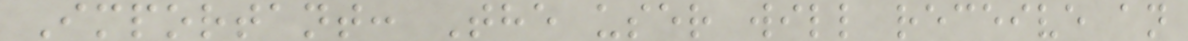Important: The user will receive an
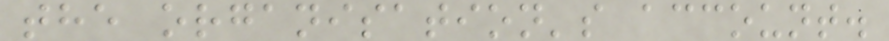the organisation's account.
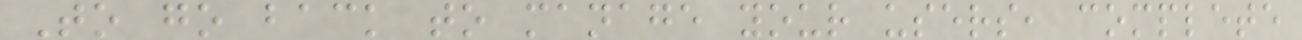To go back to manage your users, complete
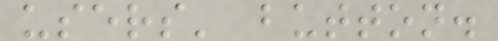users' button.
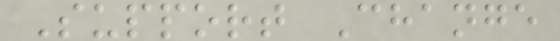Support Change
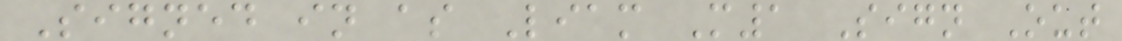Signed in as Liam M1 Sign Out
